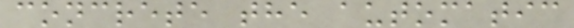concrete the automatic
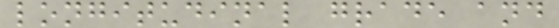longitudinal grade and
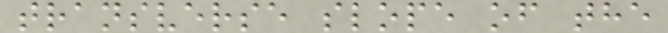transverse slope of the
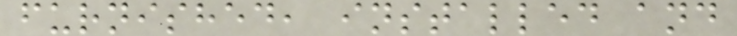furnished, installed and
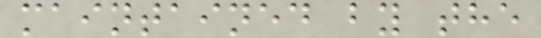maintained by the
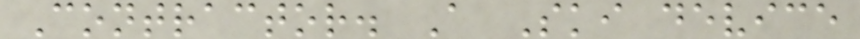Contractor. A Ski device
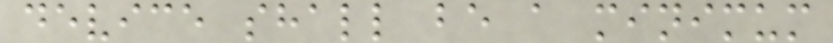device shall be a minimum
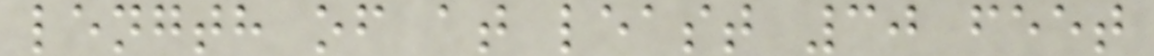length of at least 30 feet
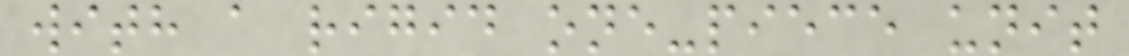with a rigid one-piece unit
